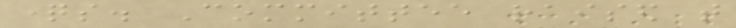questions. Committee raised that
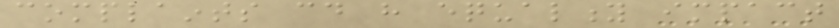complaints could have equality impact
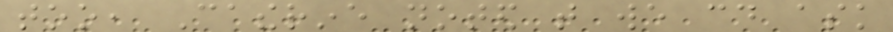too, Catherine noted that we could ask
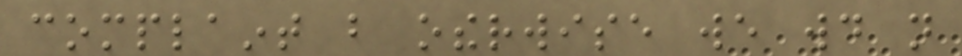complaint but otherwise we would not
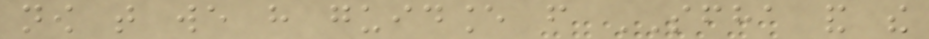now that we have guidance from SFHA and the
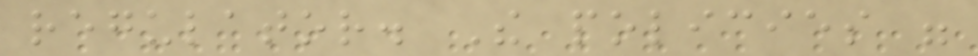regulator. The policies were
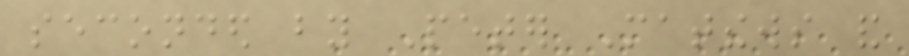seconded by Peter Matthews and
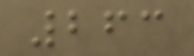263
